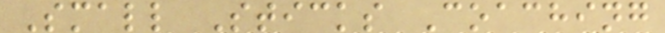Small Sticks Coaching
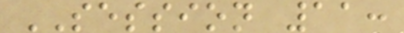SESSION 11:
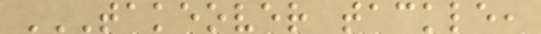TAKEOVER TACKLE,
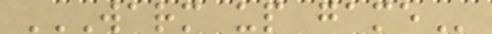WARM UP GAME
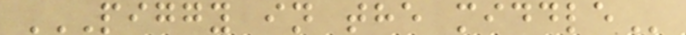PIGGY IN THE MIDDLE
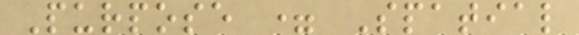Purpose = Spatial
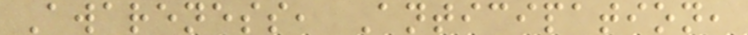Awareness, Anticipation,
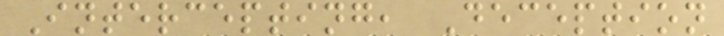Intercepting, Deception
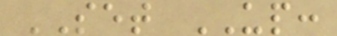SET UP:
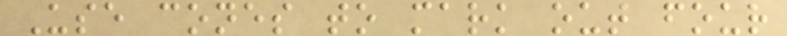Use cones to mark out four
